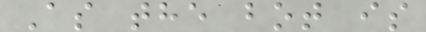As the bot is
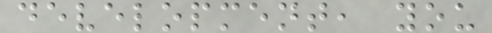development, you
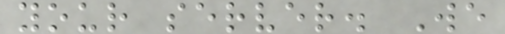your server. We
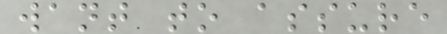want to assure
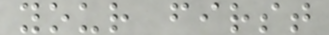your first
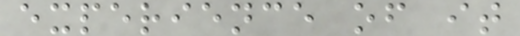experience of it
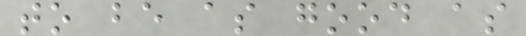to be as good as
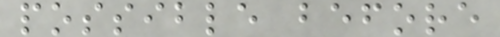possible before
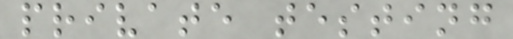private testing
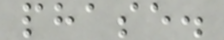phase.
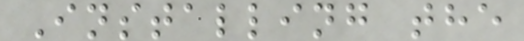Installing the
